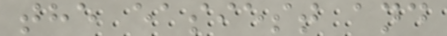the easiest and
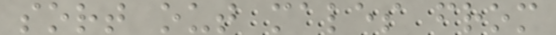sort out males from
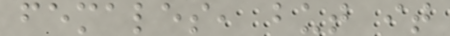females, but it
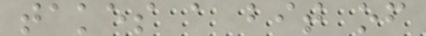takes a bit of
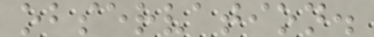observation.
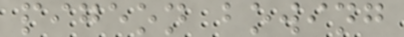pigeon bowing
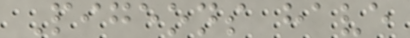Pigeons have
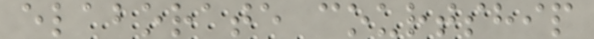elaborate courtship
